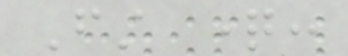First question:
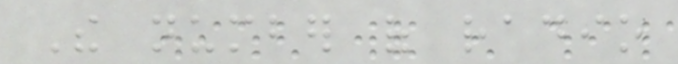The number of radio
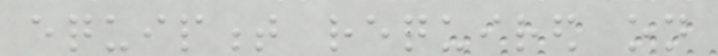equipment required on
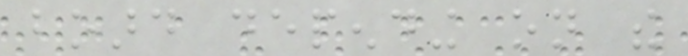board depending on the
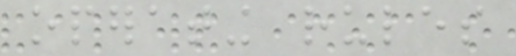operating rules
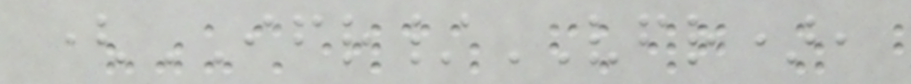(IFR/VFR),
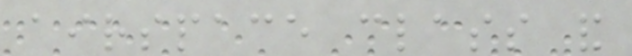airspace class and
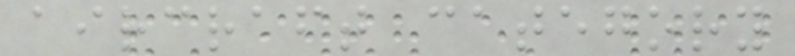aircraft category
